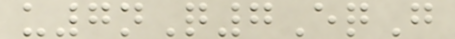u7nQ7EqG
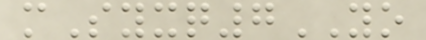mSyxq7YO
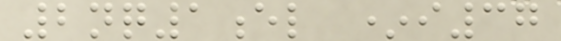2nq1el *i37
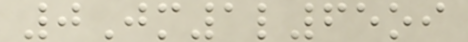0Jm1l65oi
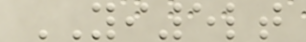YI5lt
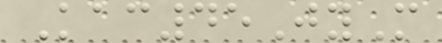Kac45JyM
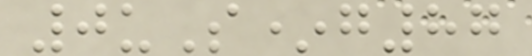0uS*g87
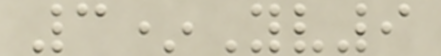3*Yv9
